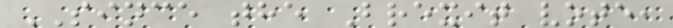SINCE the Brexit vote,
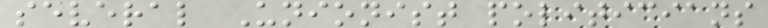several Unionist politicians
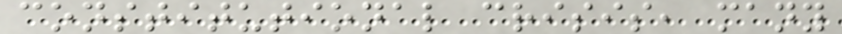constitutional crisis, many
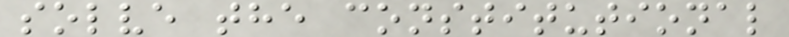solve the constitutional
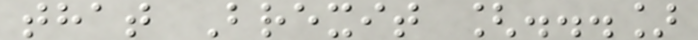that Brexit [...]
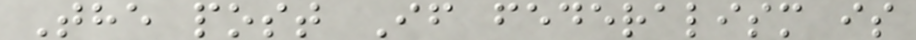The post If federalism is
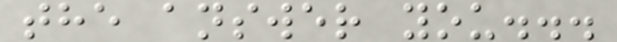the answer you...
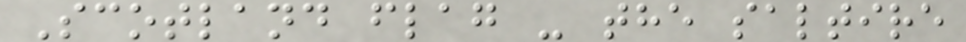Scotland flag - the saltire
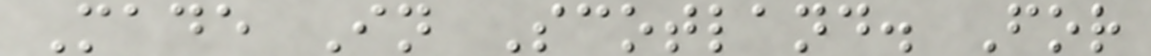Made In Scotland. For
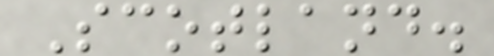Scotland.
